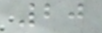20
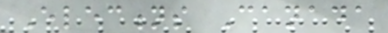Elections Canada
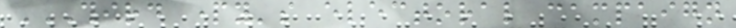THIRD PARTY'S ELECTORAL CAMPAIGN
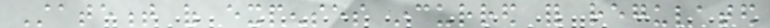Statement of expenses incurred for regulated
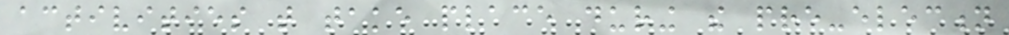activities that take place during the pre-election
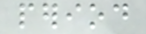period
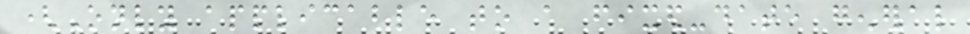(Only applicable to a fixed-date general
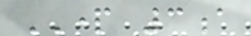PART 3a
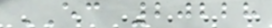EC 20228
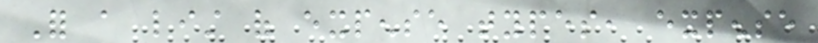For a list of expense types, expense
